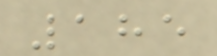185
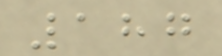187
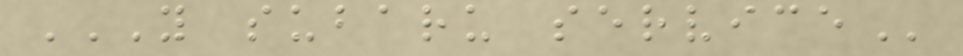Y SUBARU SERVICE
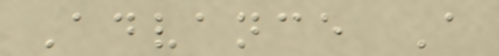Advance A
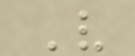V
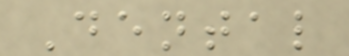Dental
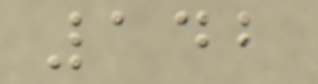142
